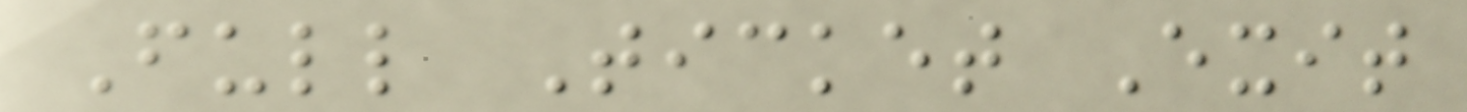Full Ticket Exit
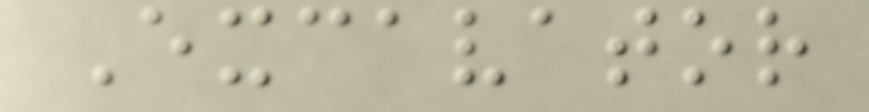Excavator
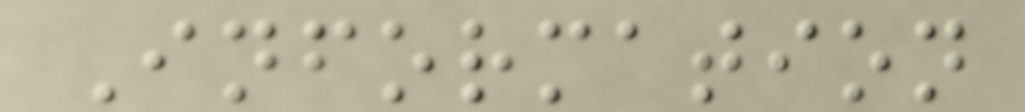Information
